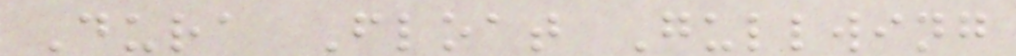Dura Float Gullwing
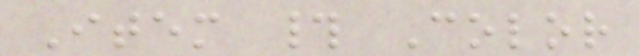Item # Color
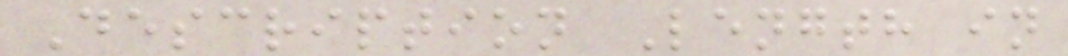Description Length in
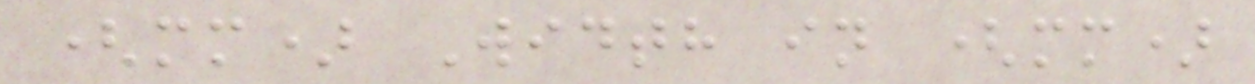(mm) Width in (mm)
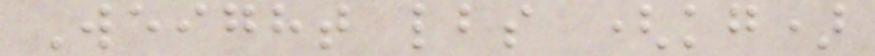Weight lbs (kg)
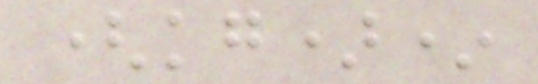(kg)*
